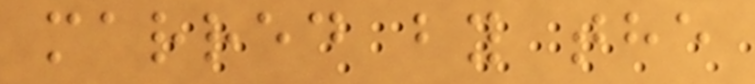marred by the
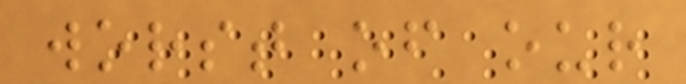worst of our
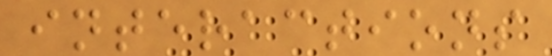interactions
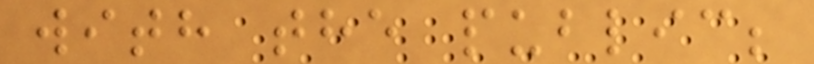with the public;
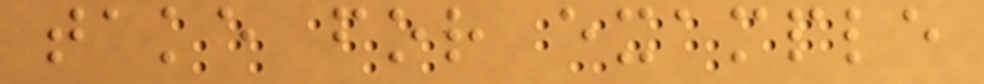take for example
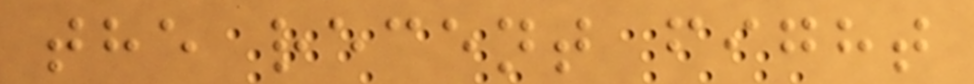the recent fight
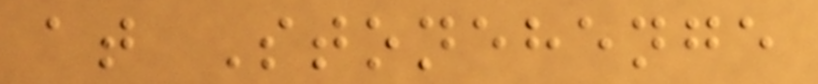at Stonehenge
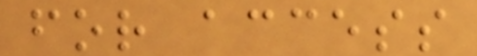for access
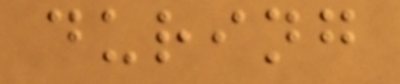during
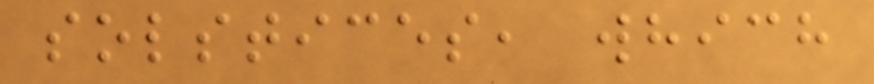solstices, which
